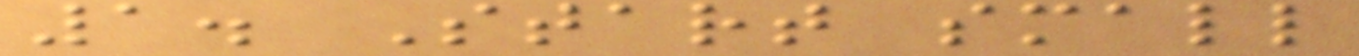1. Start small
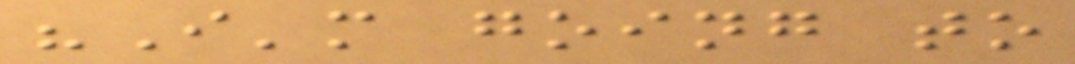"I'm going to
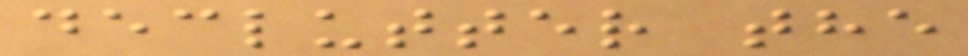declutter the
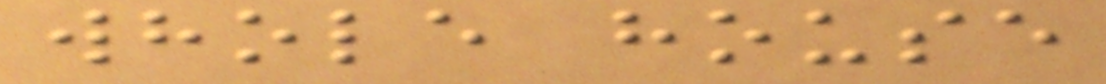whole house
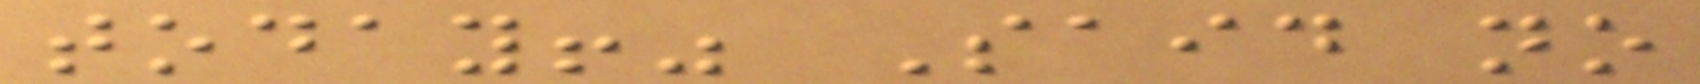today!" Said no
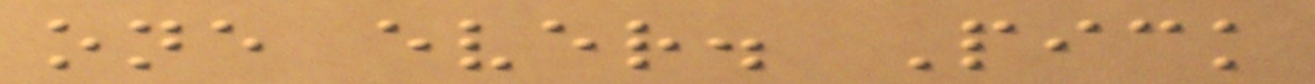one ever. Pick
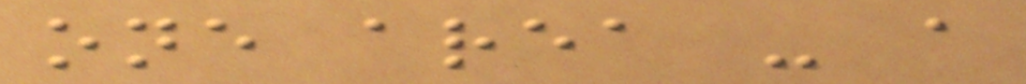one area - a
